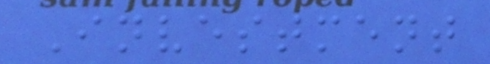Investment
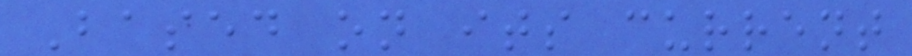Based on its current
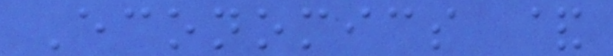Economics &
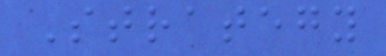Strategy
